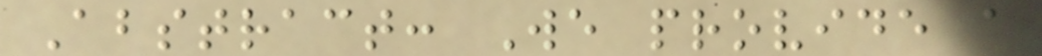Abstract: We provide a
